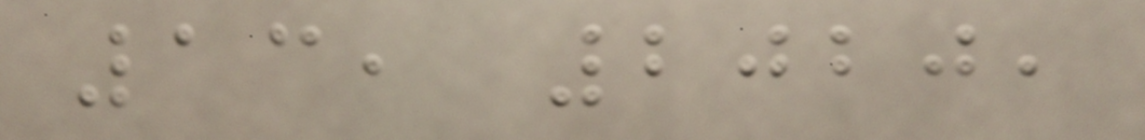13, 2020,
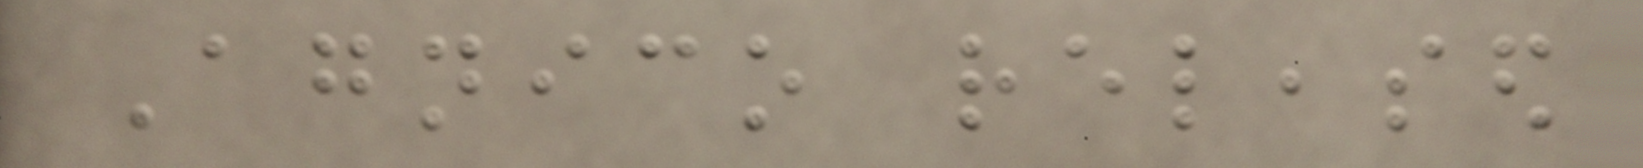Agnico released
